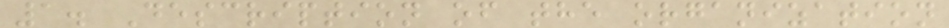1. Description of the organization
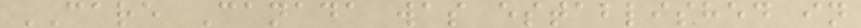CARE Canada was established in
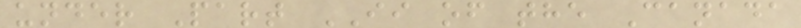under Part II of the Canada
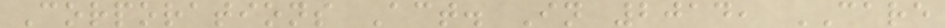Corporations Act. In 2014, CARE
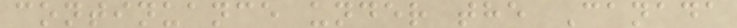continuance under the Canada
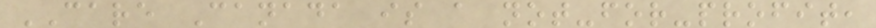CARE Canada is a not-for-profit,
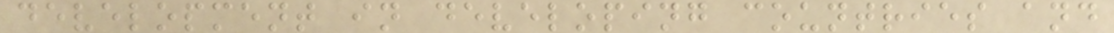development in developing countries and
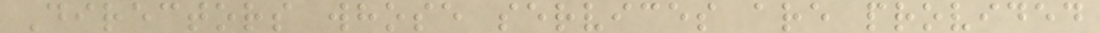Directors whose services are provided
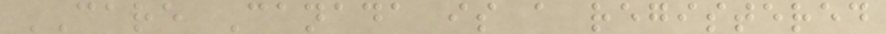CARE Canada is a registered
